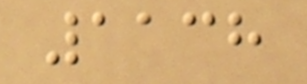1138
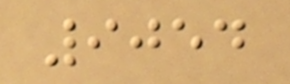9054
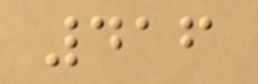416
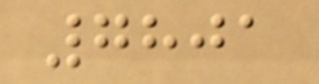7801
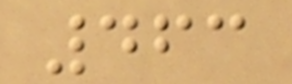463
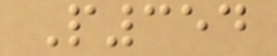P354
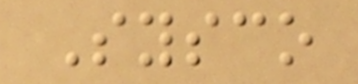Sysco
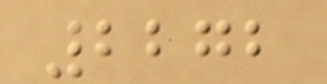2272
